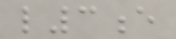l3e
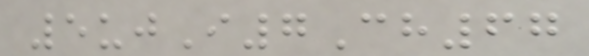5ujI7Ch67
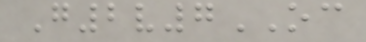G2v7OC
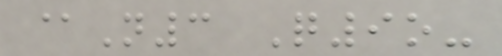@N3 Q9o-
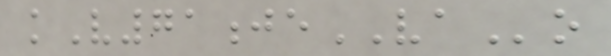kV71jeVAo
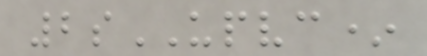2sUPVC*
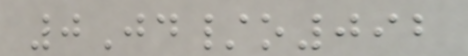0Jd/o092
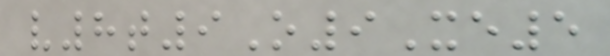v8t9O9Xe5
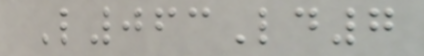L063Ld7
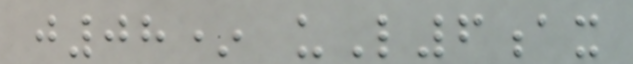j08* uL6ax
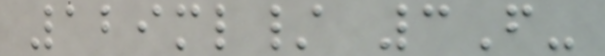129ml/ 3F-
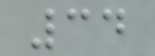34
